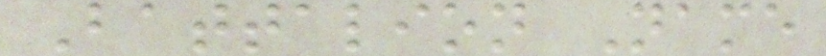Battalion Name
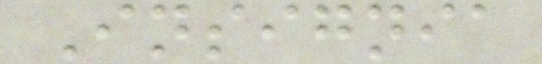Insignia
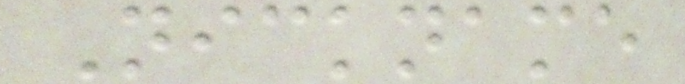Nickname
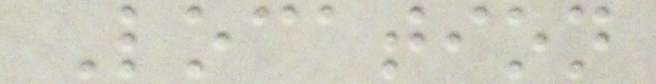Location
